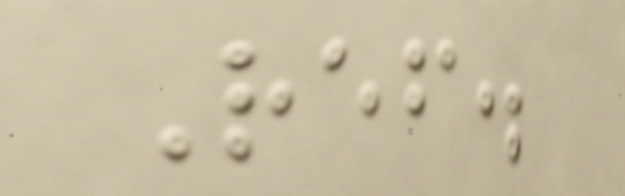Ref.
